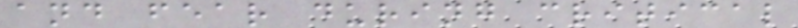and fear during critical
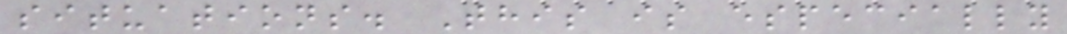situations. This is especially
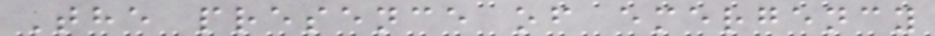The presence of emergency
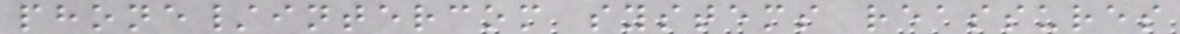phone/intercom systems reassures
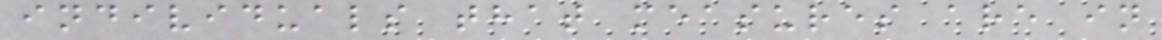individuals that measures are in
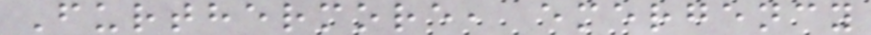Furthermore, emergency
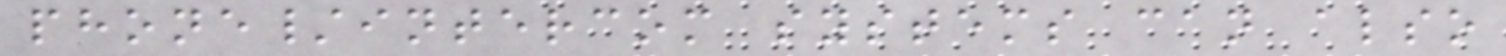phone/intercom systems can also
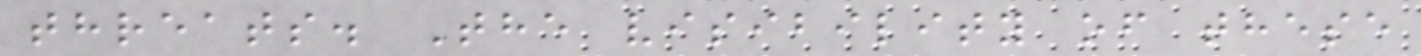threats. The visibility of these
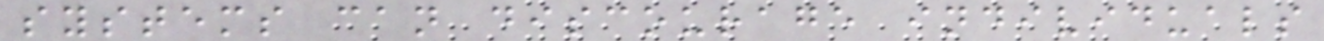systems can discourage individuals
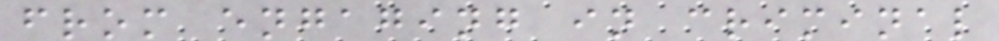from engaging in criminal
